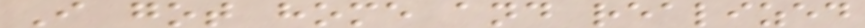I got home and realized
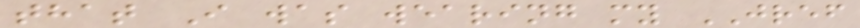that I was wearing my JREF
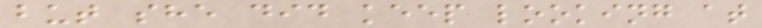but she did keep looking at
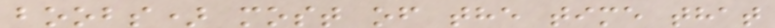boobs) most of the time that
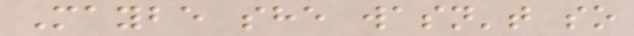Maybe she wasn't so
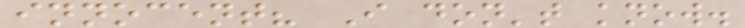innocent? I don't know.
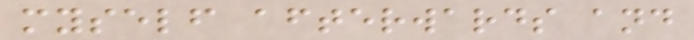myself afterwards and
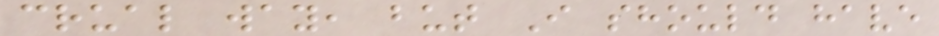crual way, but I should have
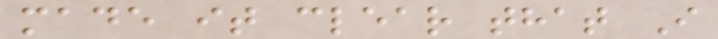made it clear that I
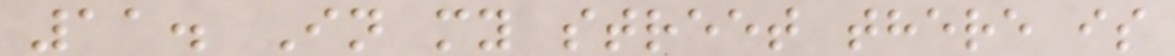11. In my street there is
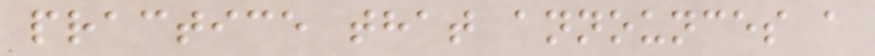practice that announces a
